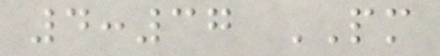4:37 PM
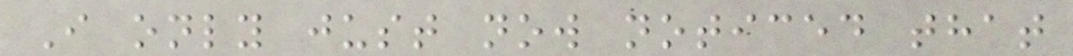I only just now noticed that
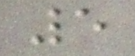5
